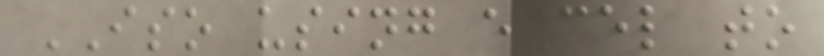ISO using excel to
